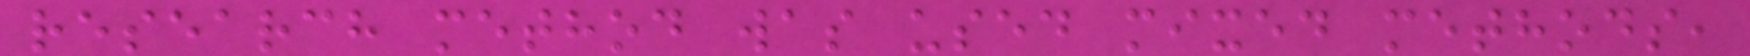research method was used mixed methods,
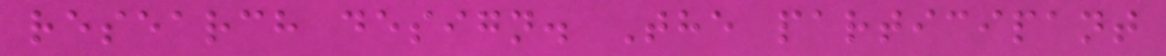research design. The participant
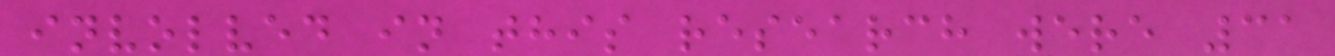involved in this research were 31
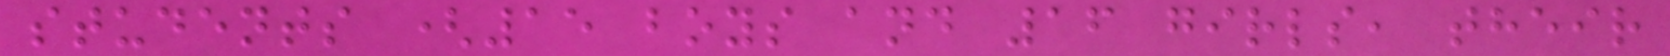students (15 boys and 16 girls, their
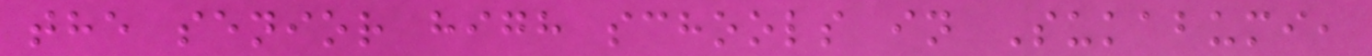the senior high schools in Sukabumi,
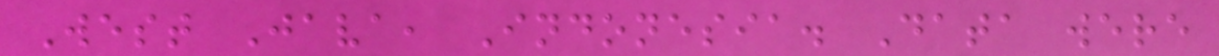West Java, Indonesia. Data were
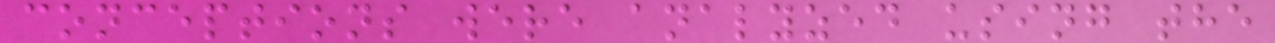conceptions were analyzed using the
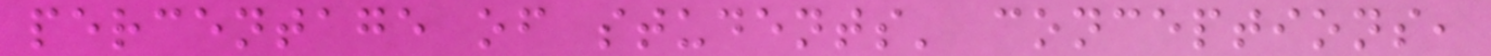percentage of students' conceptions,
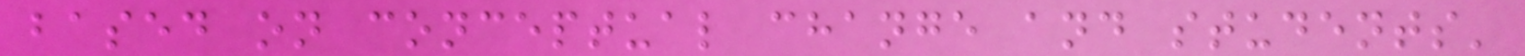based on conceptual change and students'
